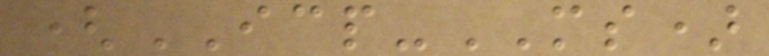(ICP-MS)
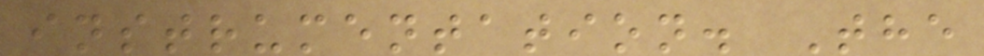instrumentation. The
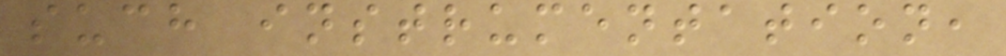such instrumentation,
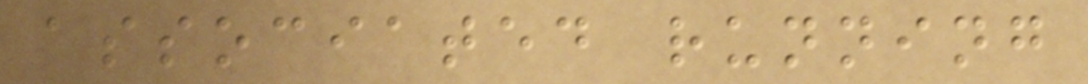associated running
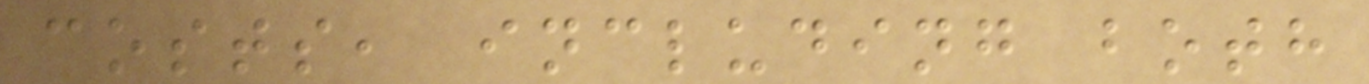costs, including both
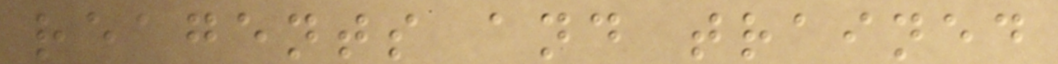reagents and trained
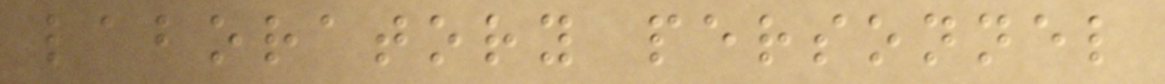laboratory personnel
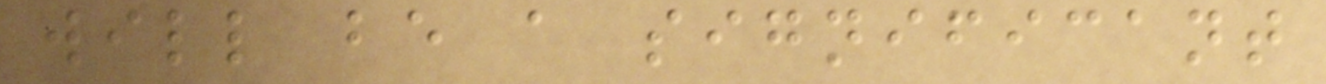will be a significant
